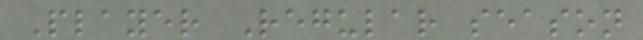Player Regular season
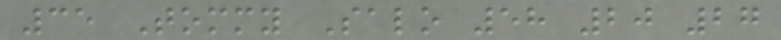35 Tommy Salo 58 20 27
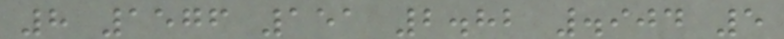8 1576 151 2.82 .904 5
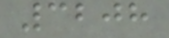3208
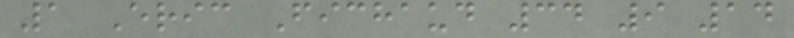1 Eric Fichaud 34 9 14
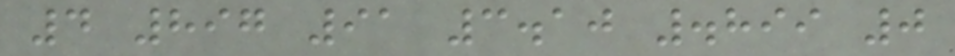4 897 91 3.10 .899 0
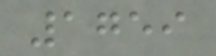1759
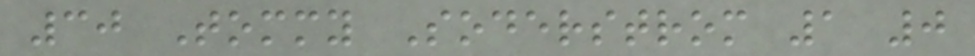30 Tommy Soderstrom 1 0
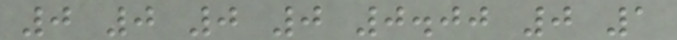0 0 0 0 0.00 0 1
